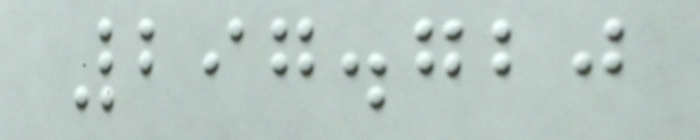297.720
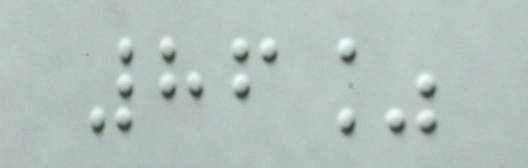86%
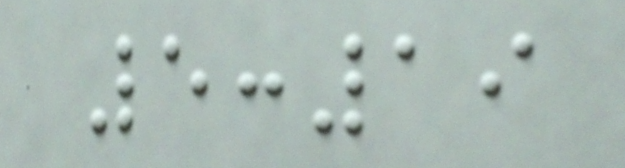5:19
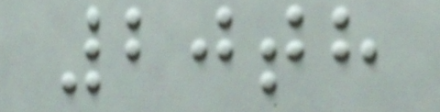20th
